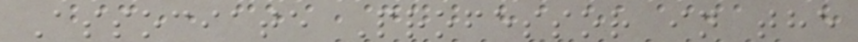Associate Professor in the
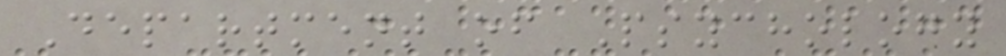Department of Psychology
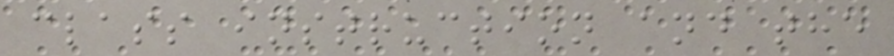class instruction and the
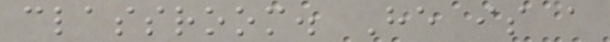classroom. He is a
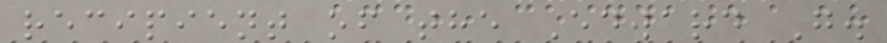recipient of the Edward G.
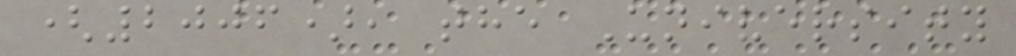(2006), the University
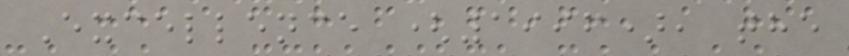Excellence (1996), the
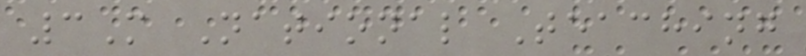3M National Teaching
